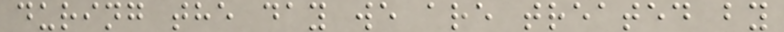during the day we are treated by
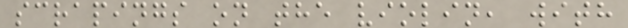scrapings on the violin, with
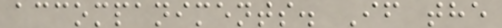accompaniments. If the
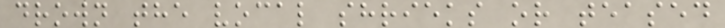drown the vocal shrieks or teased
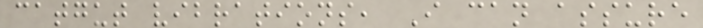catgut vibrations, I can assure
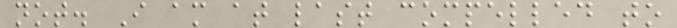not. I am at last compelled to
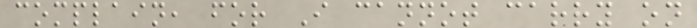complain, for I cannot carry on
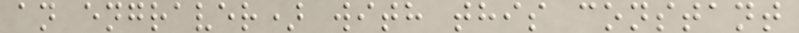an engraver) with this constant
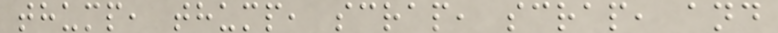thump, thump, scrap, scrap, and
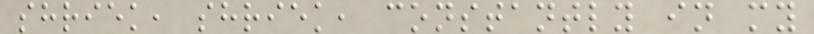shriek, shriek, constantly in my
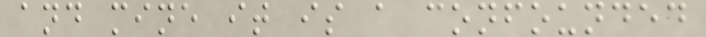and mine it is a confounded
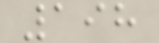198
